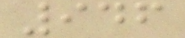946
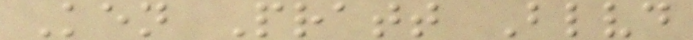Ken Pratt Blvd
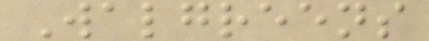Walgreens
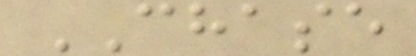CHASE
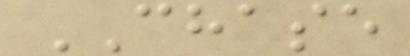CHASE
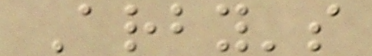Arby's
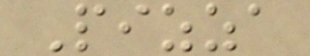Pizza
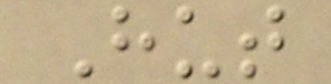Hut
